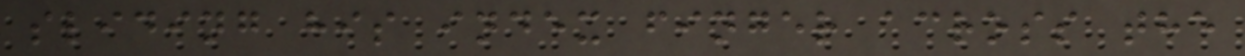sliding his index finger across the
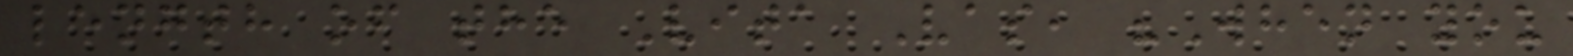length of the Vita Vas, "When you
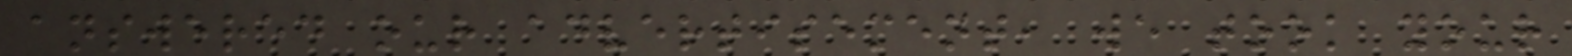answered our advertisement, we took your
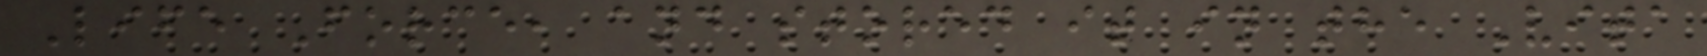Life Force, and stored it in the Vita
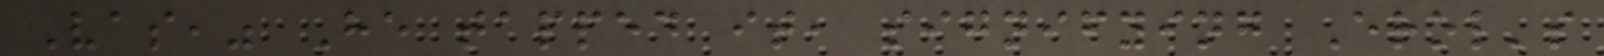Vas," He tapped it, signifying Erol's
